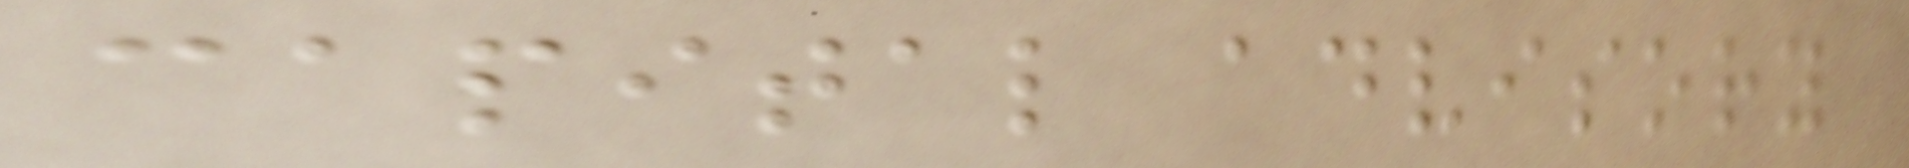capital advisory
